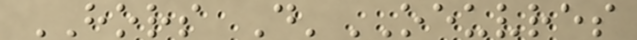HORS D'OEUVRES
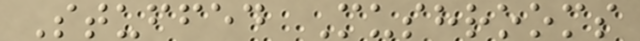Stuffed Mushrooms
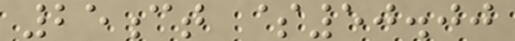25ct $50.00
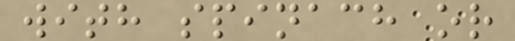with spinach or
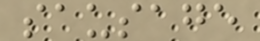sausage
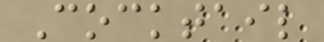Cocktail
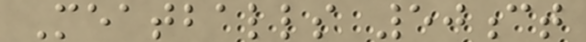Meatballs 50ct
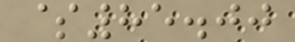$85.00
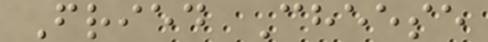Fried Cheese
